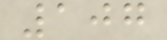107
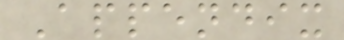Appendix
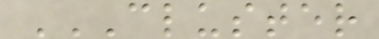CLUSTER
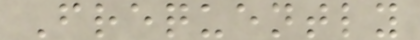Frequently
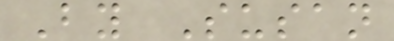By Susan
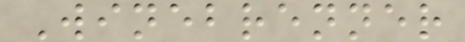Winebrenner
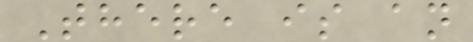There is an
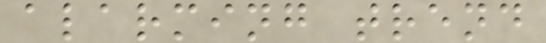alarming trend
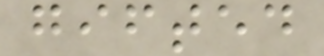gifted
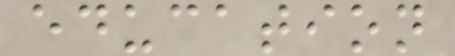education
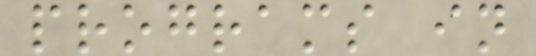programs in
